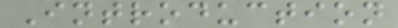Introduction
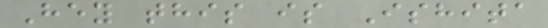Hey this is Ishita
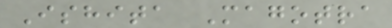Ishita Magotra
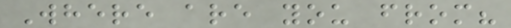Where are you from?
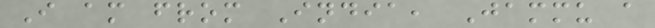I am from India, Jammu a
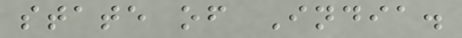state of India.
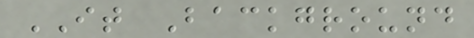IT Background
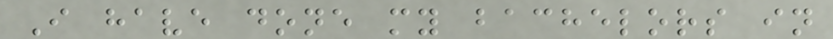I have done my bachelors in
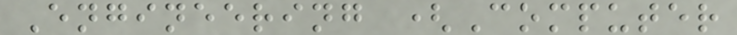Engineering (Computer
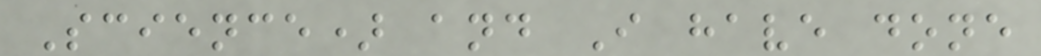Science) and I have done
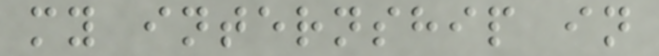my internship in
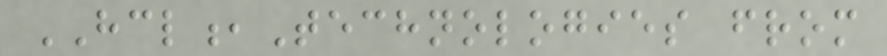HCL,Technologies from
